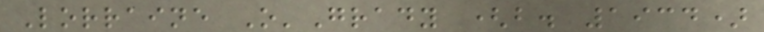Lorraine O'Grady (b. 1934)
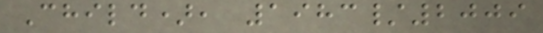Child), 1983/2009
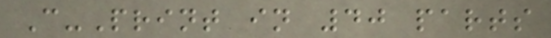C-Print in 40 parts
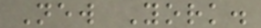New York.
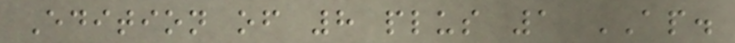Edition of 8 plus 1 AP.
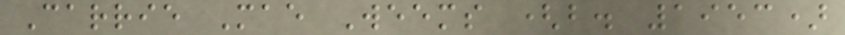Carrie Mae Weems (b. 1953)
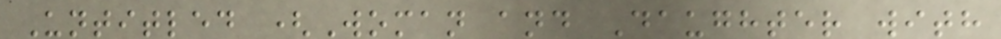Untitled (Woman and Daughter with
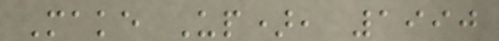Make Up), 1990
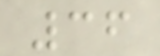36
